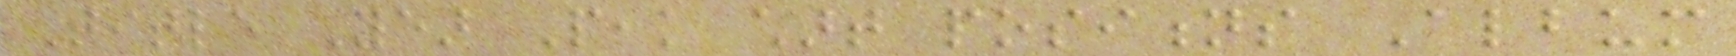Title Year Peak chart positions Album
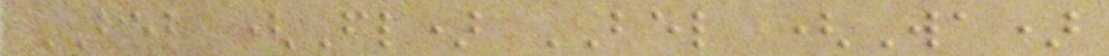BEL (Fl) BEL (Wa)
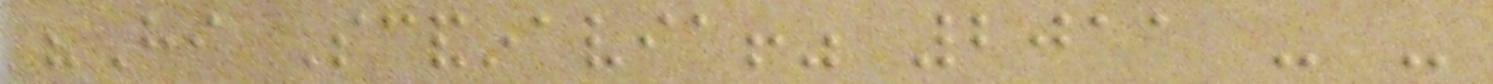"Hi Scandinavia!" 2011 - -
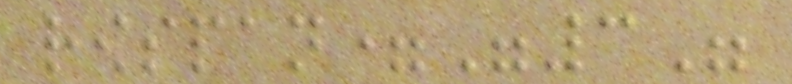rowspan="3"
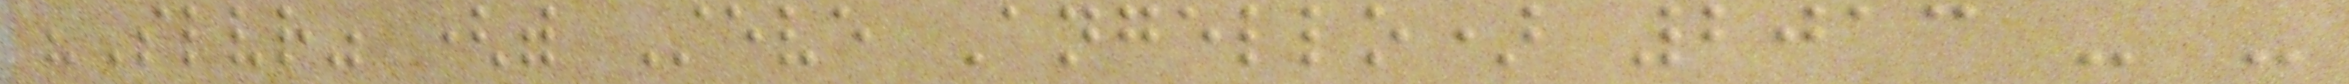"Slvr" (with Steve Angello) 2013 - -
